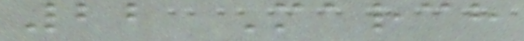22 March
